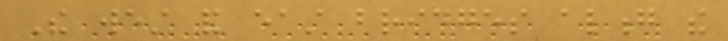The west and east bridges along the
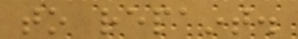to repaint.
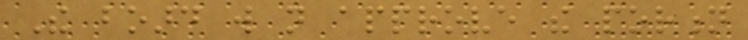The board will not approve the portion
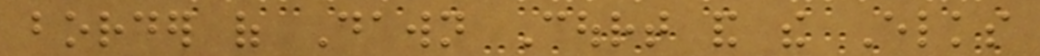border of Dawn Court and the Elks
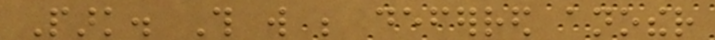Park. This will be deferred another
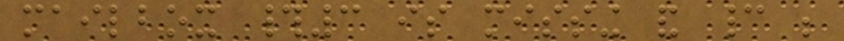mailbox #3 is missing and cannot be
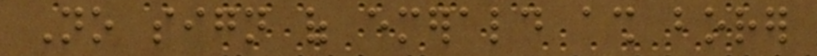No sign of emerald ash borer
